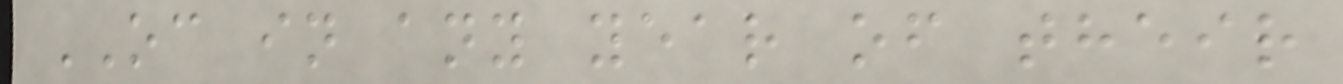OC in any year of their
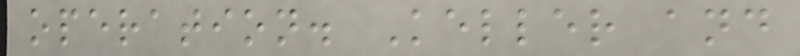operation. Keller and
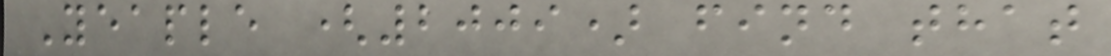Yeaple (2009) find that
